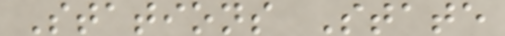Stations State
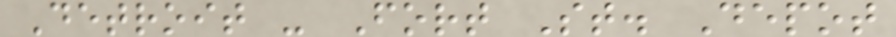Detroit - Fort St. Depot
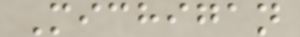Michigan
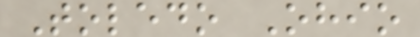Toledo Ohio
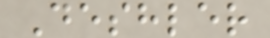Deshler
